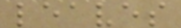leaves
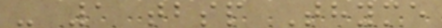- 1 tbsp Thyme
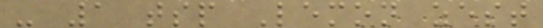- 1 tsp Lemon zest
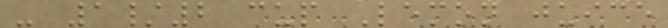- 1/2 cup Lemon juice
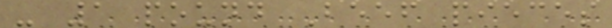- 1 pound Beef pieces
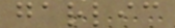garlic
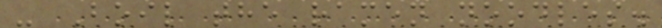- Boil the ramen noodles.
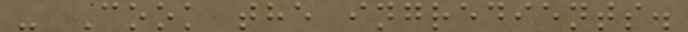- Cook the ingredients.
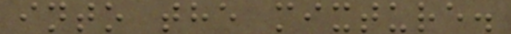into the mixture.
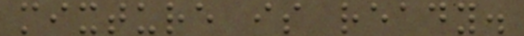mixture is ready.
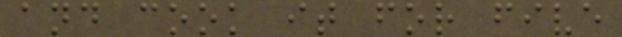and cook it for five
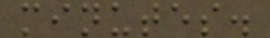minutes.
